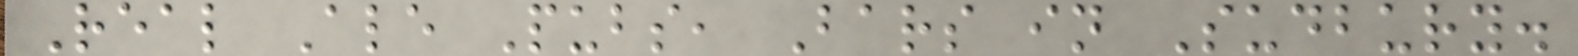Real Ale Pubs, Bars in Sudbury.
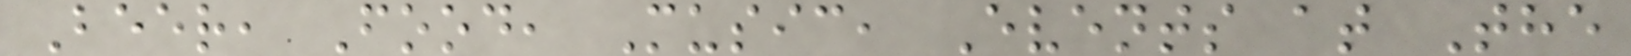Beer, Food, Music, Events at The
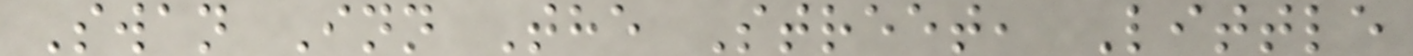Swan Inn The Street, Little
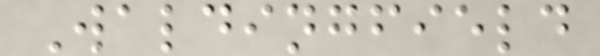Waldingfield
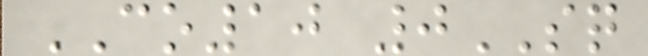CO10 0SQ
